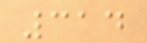314
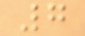7
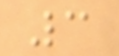3
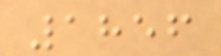1856
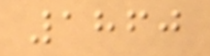1860
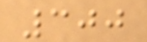300
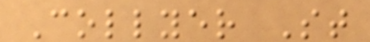Collyer St
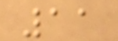11
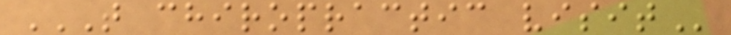T CHIROPRACTIC VISIT
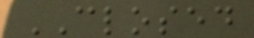CLOSED
